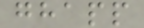ghapp
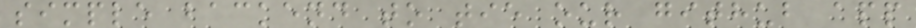simple backend to tie our github app
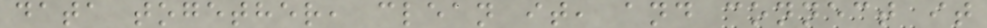data together, clean it, and connect it
